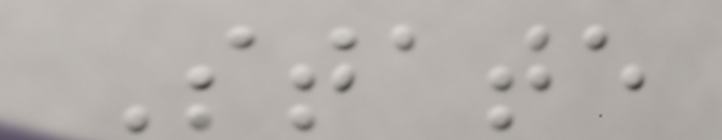State
